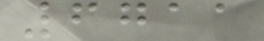6711
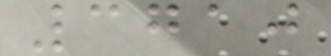3710
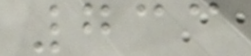733
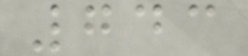743
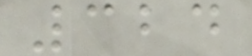324
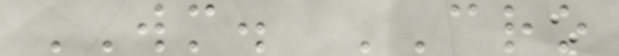WM. CRO
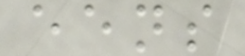eens
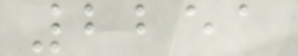2251
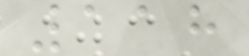118
